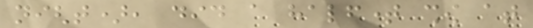night), did a halftime show at
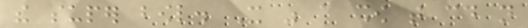the super bowl. It was a show that could not
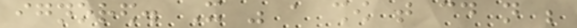ignored. It was a show that could not be
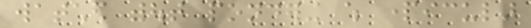watched without pondering which particular
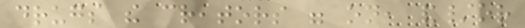drugs the creators were on, and/or
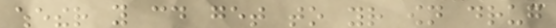whether you could get to your own drug
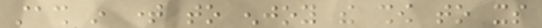stash in time to enjoy the show to its
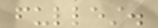fullest.
